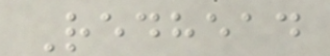Redhead
